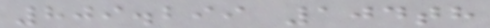809.299 104th
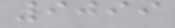9099
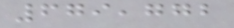679,772
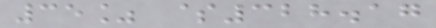35% $328.17
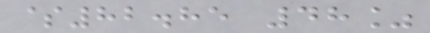$82.85 48%
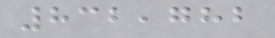832,782
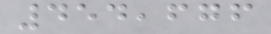454,676
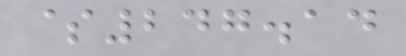$247.14
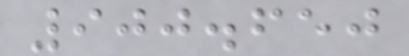900.650
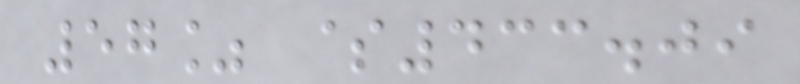57% $433.09
